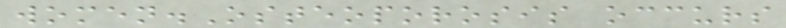women.Osteoporosis occurs
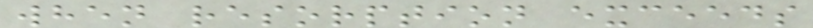when resorption exceeds
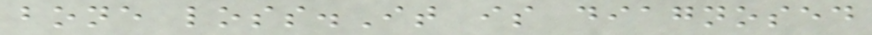bone loss.It is diagnosed
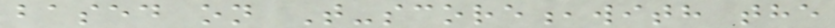based on T-score,with the
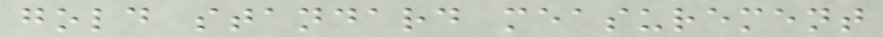gold standard measurement
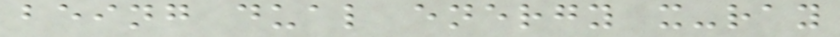being dual energy x-ray
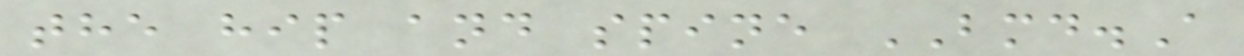the hip and spine BMD.A
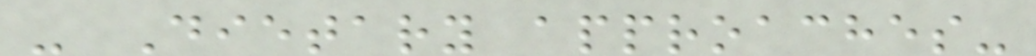- Dietary approaches-
